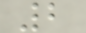2
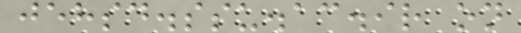jehsd.ssu.ac.ir on
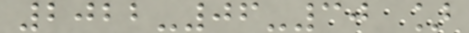2022-06-30 ]
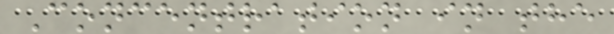Concentration in the
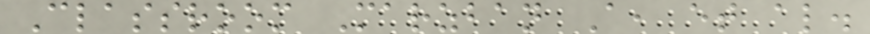Classroom Marzban A, et al.
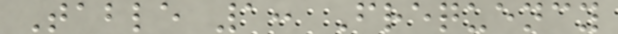Table 1: Frequency
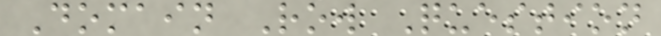Domain Row Question
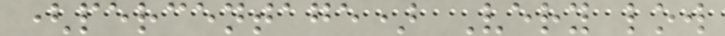(percentage) Very low
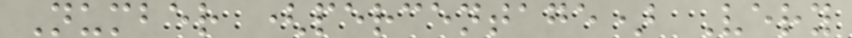Number (percentage) Very
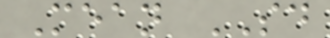Mean SD
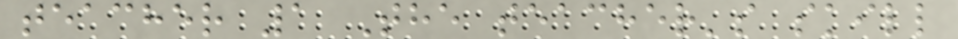teacher 1 The teacher's skill
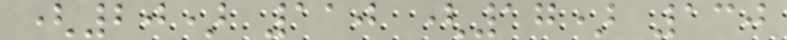(20) 110 (17) 130
